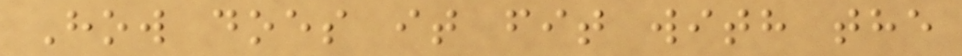How does it fit with the
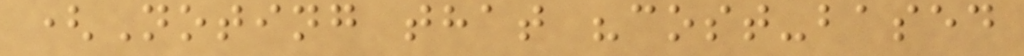(Noting that "cost-based
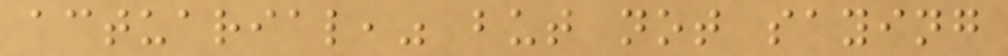actuarial," but not saying
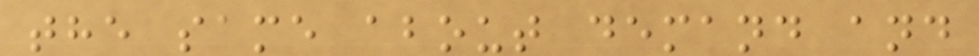the same about demand and
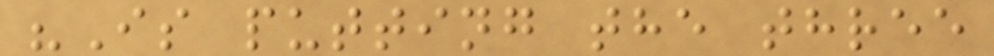"Is putting the three
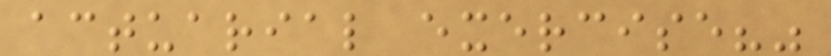actuarial exercise?"
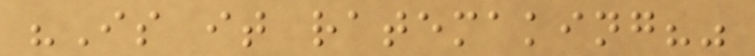"Is it ratemaking?"
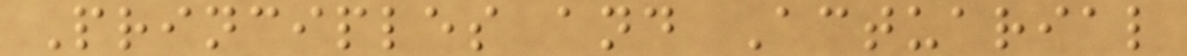Principles and Actuarial
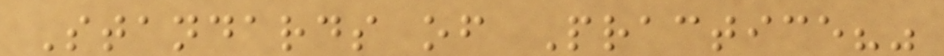Standards of Practice?"
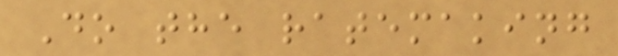Do the ratemaking
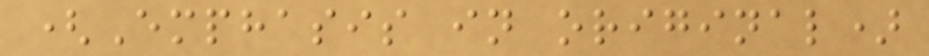(Emphasis in original)
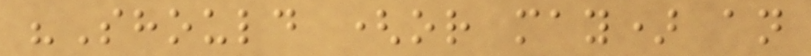"Should (or may) an
